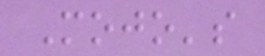Mojo's
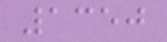1350
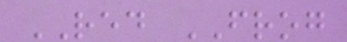RED FROG
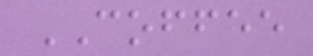COFFEE
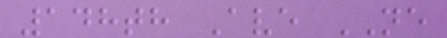148th Ave NE
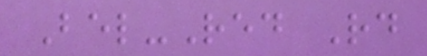Bel-Red Rd
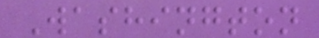Washington
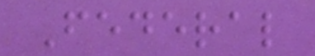Federal
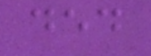ded
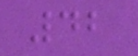42
